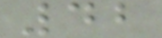42
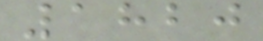1820
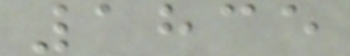1835
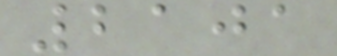2101
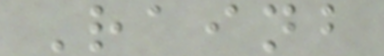Rainb
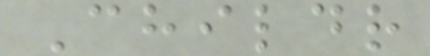Childr
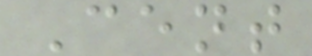Cent
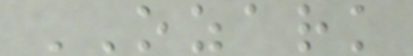OZARK
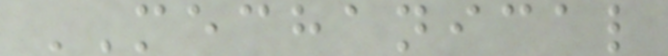MECHANICAL
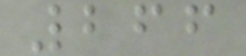266
